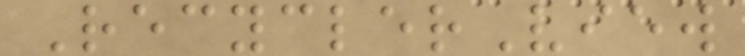RecyclerView
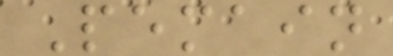Pemain
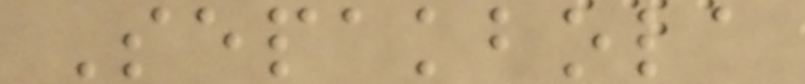Sepakbola
